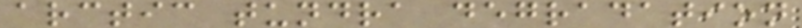arctic tundra degradation
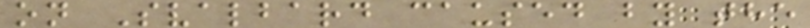on Svalbard caused by the
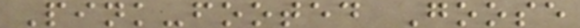Pink-footed Goose
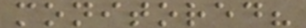monitored?
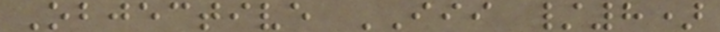Objective III /8)
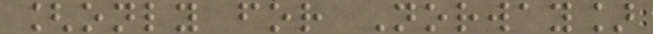[only for Norway]
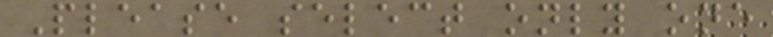Please select only one
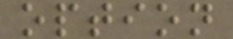option
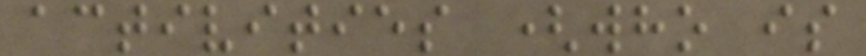activities (who is
